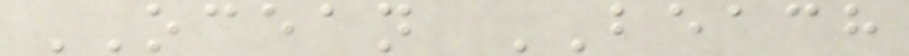OCEAN BEACH
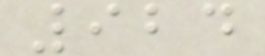924
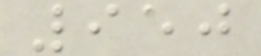950
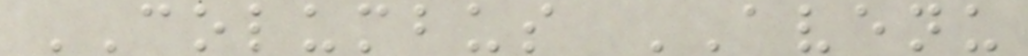COLUMBUS AVENU
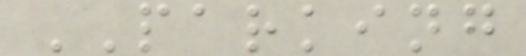PARKING
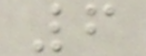6
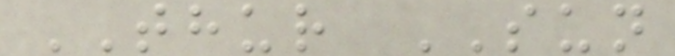THUR SUN
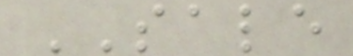SALE
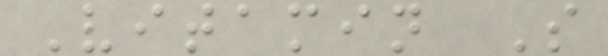Vitamin S
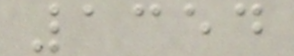1354
